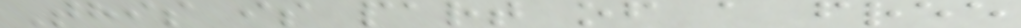This is part of a free
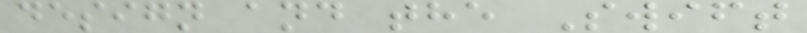design and the Swift
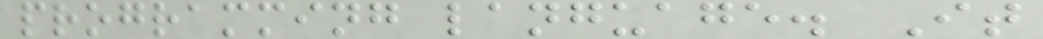programming language. It
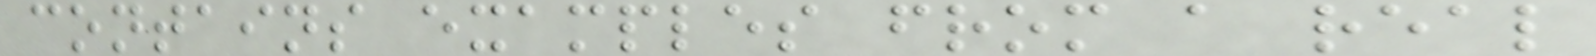contains examples from a real
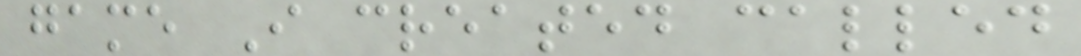game I created called
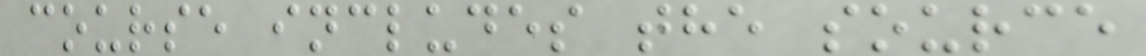course includes the source
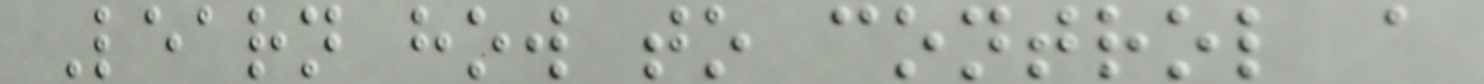Learn how to control a
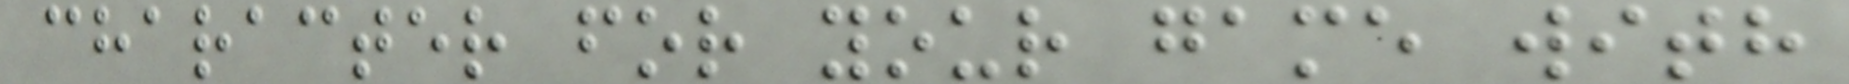character for your game with
